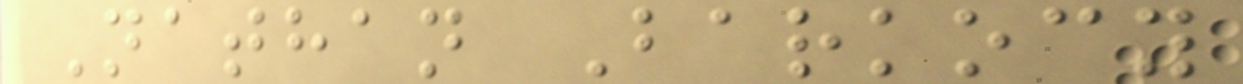Nathan Barkocy
